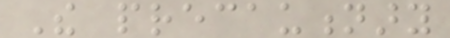The precautionary
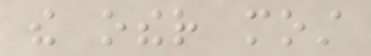the other most
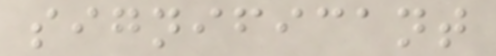significant
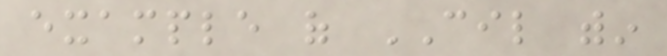example of CIL within
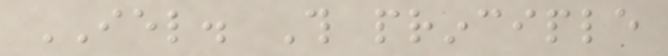IEL. This principle
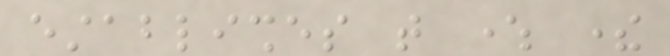establishes that where there
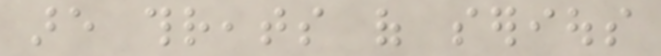are threats of serious
